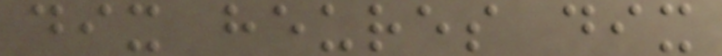dix heures dix
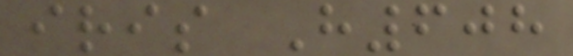iris H608
